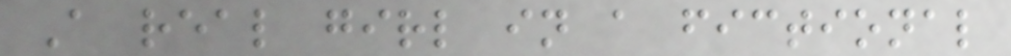A real girl in a fictional
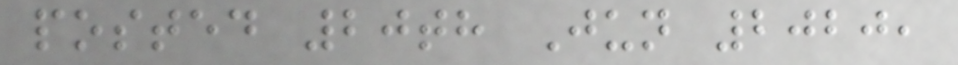posted 20th Jun 2020,
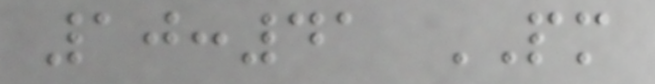10:41 PM
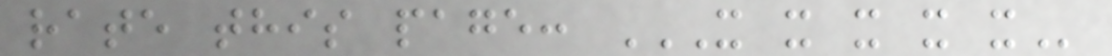rate this page: X X X X X
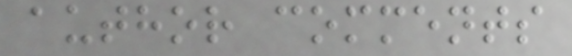author comments
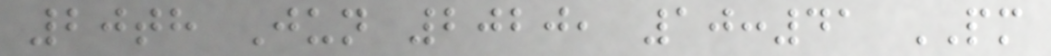20th Jun 2020, 10:41 PM
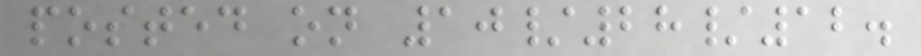posted on 10/28/12.
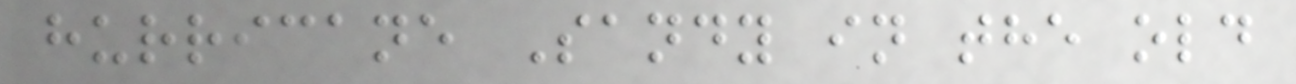hurricane Sandy in the old
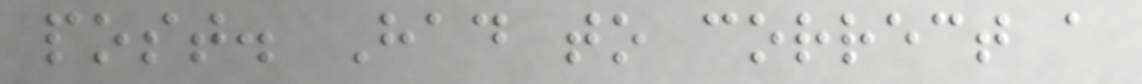post. Had to correct a
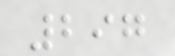297
